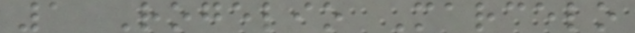1 Rogelio Marcelo
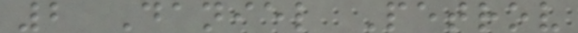2 Daniel Petrov
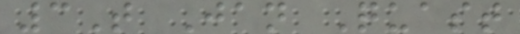3T Jan Quast
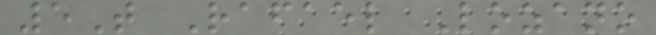5T Rafael Lozano
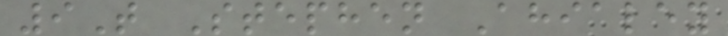9T Stephen Ahialey
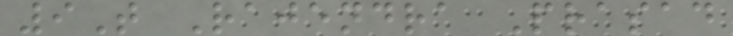9T Rajendra Prasad
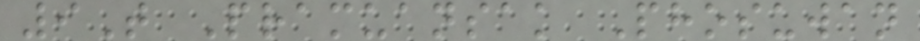9T Pramuansak Phosuwan
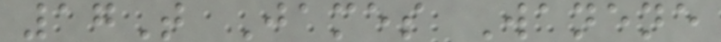17T James Wanene
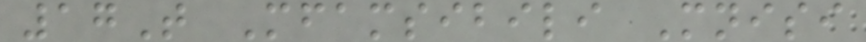17T Mfamsibili Mnisi
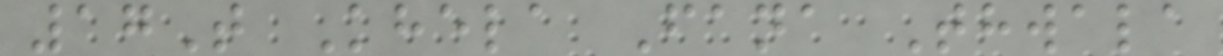17T Khela Fana Thwala
